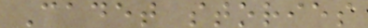Cadet stories
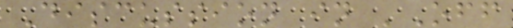Discussion in 'Off
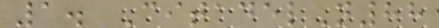1. CitadelN88
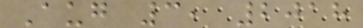Aug 3, 2018
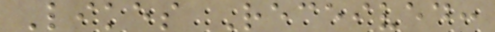Likes Received:
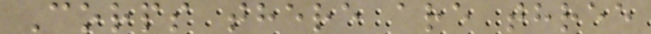Corps there are three
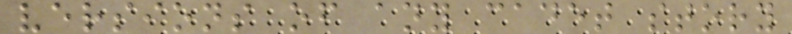versions of any cadet story
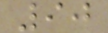90
